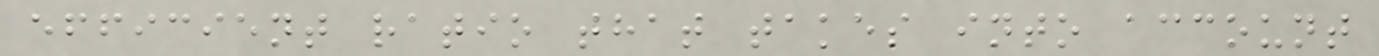efficient ratio that takes into account
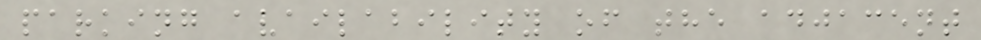parking availability of the adjacent
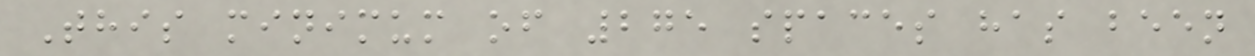This minimum of 275 spaces has been
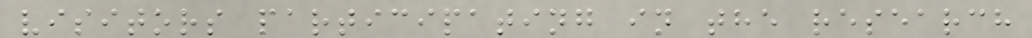visitors participating in the research
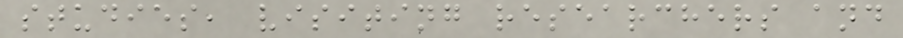studies, visiting researchers and
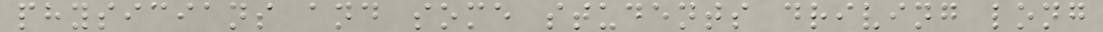physicians and some students driving long
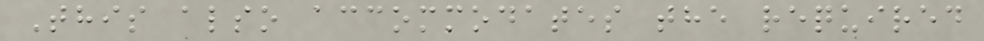This also accommodates the required
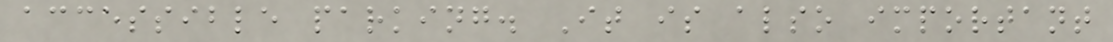accessible parking. It is also important
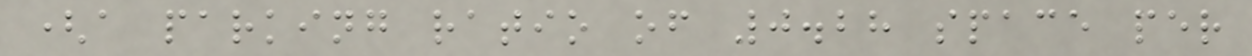(a parking ratio of 0.28 space per
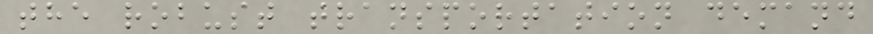the robust transportation demand
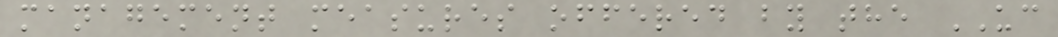management measures offered by the UC
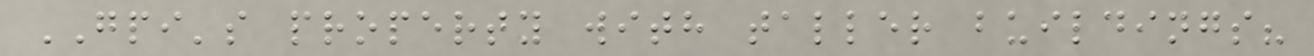GPI's property with taller buildings?
